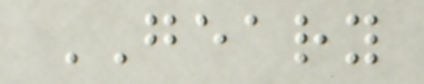GEARY
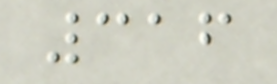316
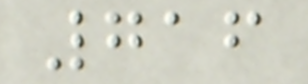716
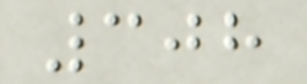308
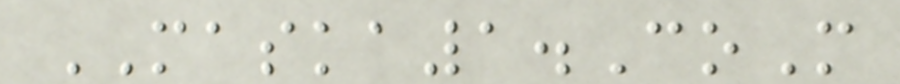MASKA1.CoM
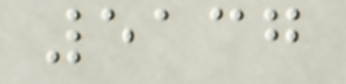5137
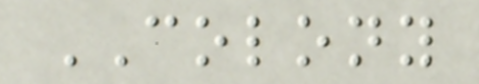COLONY
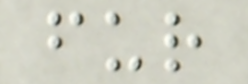fur
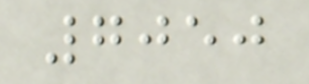7050
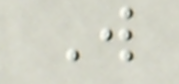W
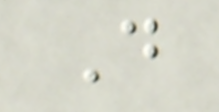D
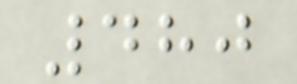480
